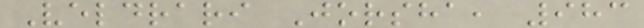Veldrari Jorsha, 983
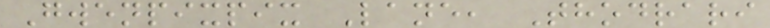Gwenpixpix Lane, Thodrari
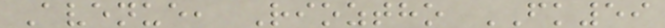Avenue, Rioztho FK59
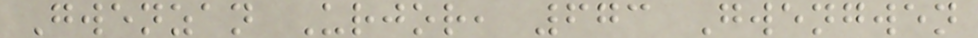Gwenzan Urjor, 673 Gwengwen
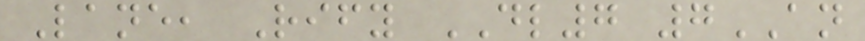Lane, Rify DL7 7AN
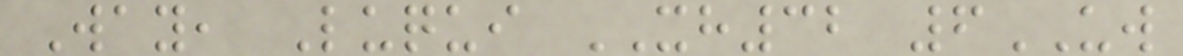Way, Luqui XH32 6UW
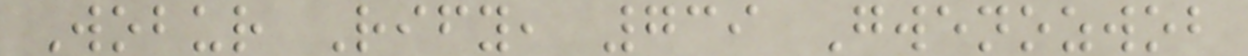Wobur Rify, 739 Gwenozwob
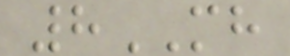8MH
